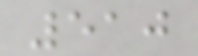510
